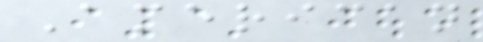American
